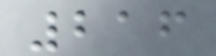216
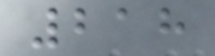218
